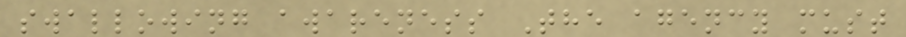swallowing awareness The agency must
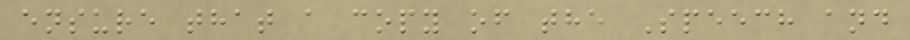ensure that a copy of the Speech and
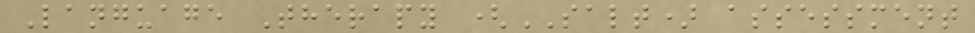Language Therapy (SALT) assessment
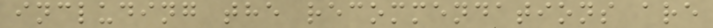including the recommendations are
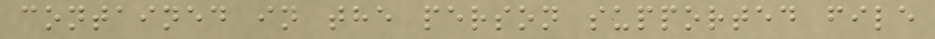contained in the person supported file
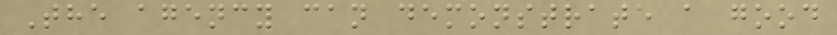The agency can demonstrate a good
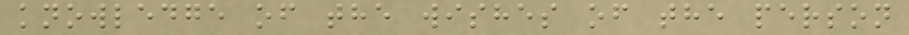knowledge of the wishes of the person
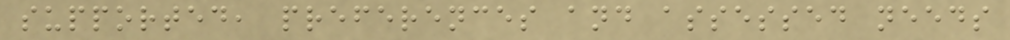supported, preferences and assessed needs
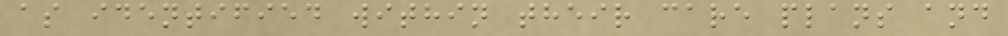as identified within their care plans and
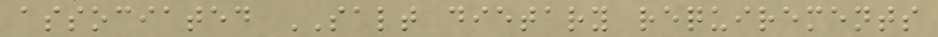associated SALT dietary requirements
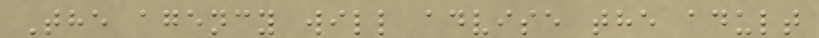The agency will advise the adult
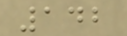142
